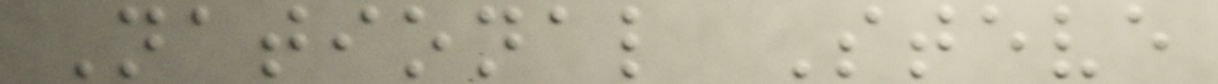National Steve
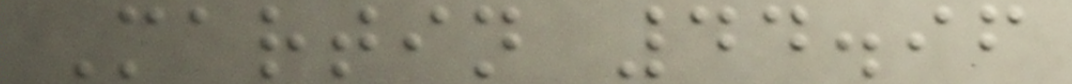Martin 44.96
